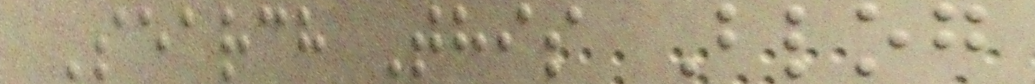Search This Blog
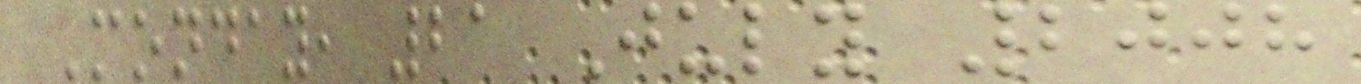Monday, 21 July 2008
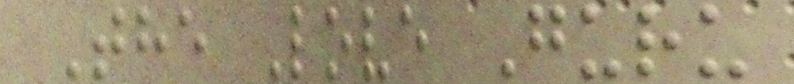The Love Guru
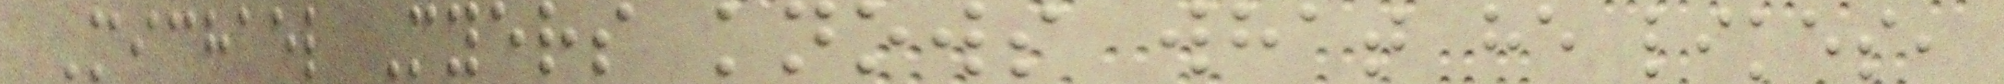Michael Myers knows what he likes,
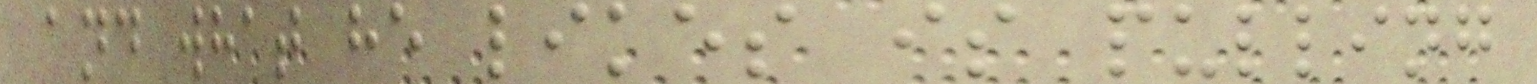and what he likes is pulling
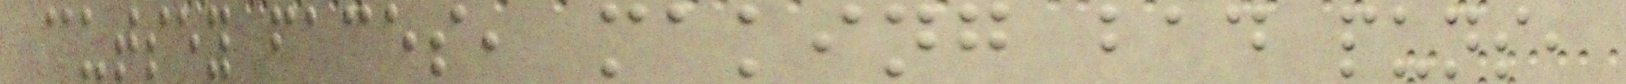cutsey faces, making bad puns,
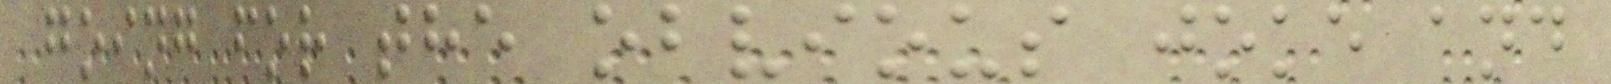going for the obvious joke and
